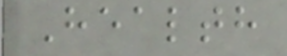Health
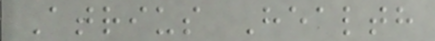Atrius Health
